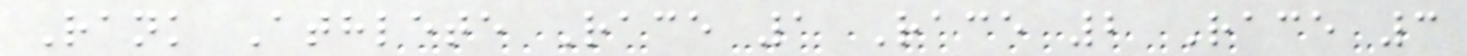Rank Athlete Race 1 Race 2 Race 3
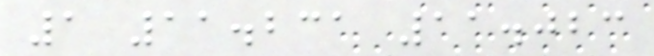1 11.231 11.023
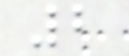2
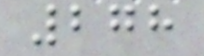278
